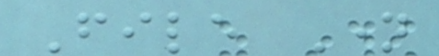File Name
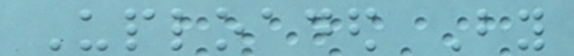Uploaded By
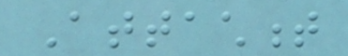Attachment
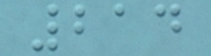214
